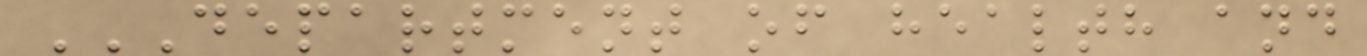DEPARTMENT OF HEALTH AND
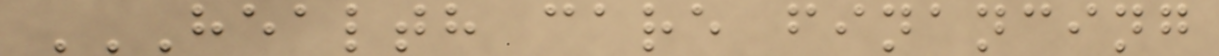HEALTH CARE FINANCING
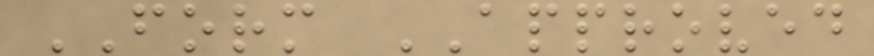FORM APPROVED
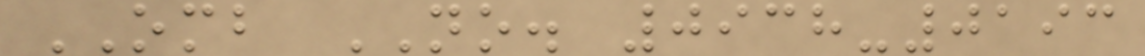OMB NO. 0938-0193
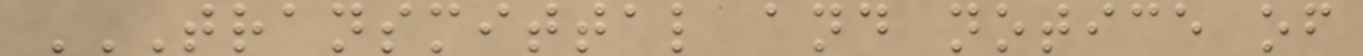TRANSMITTAL AND NOTICE OF
